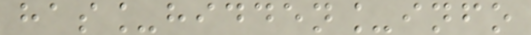has_hidden_info
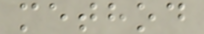method
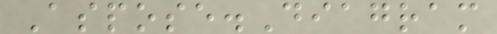Aspose.Diagram
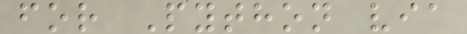for Python via
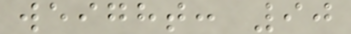weight: 90
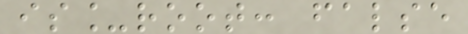is_root: false
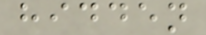hidden
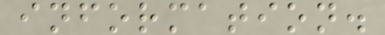information.
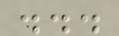...
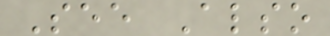See Also
